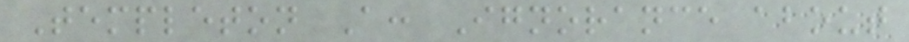Templeton A: Ignorance about
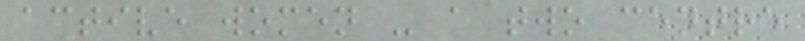active women - a two centre
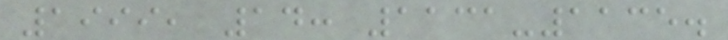1999, 14: 1131-1135.
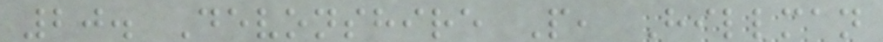20. Devonshire P, Hillman
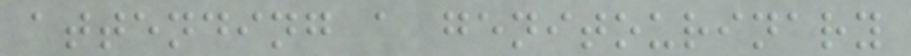attending a genitourinary
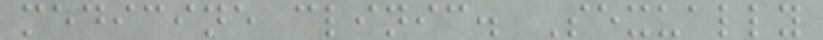medicine clinic. Sexually
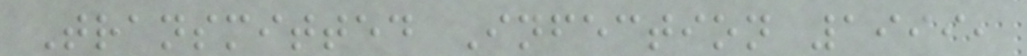Transmitted Infection 1999,
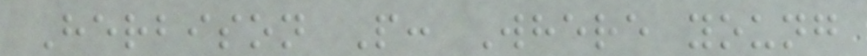Herbison P: Where young
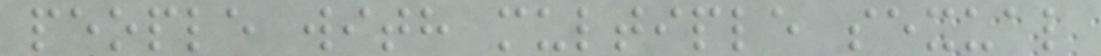people with multiple sexual
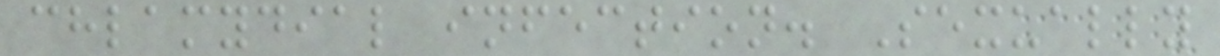chlamydial infection. Sexually
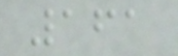161
